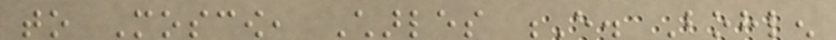to Moscow, Charles E. Bohlen
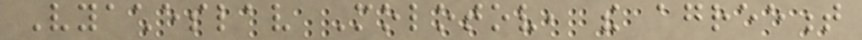Vyacheslav Molotov, the agreement
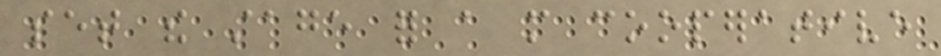set the stage for a more cooperative
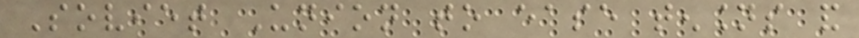Soviet Union to ease tensions and
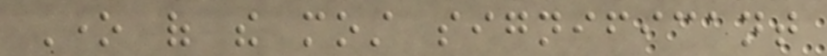One of the most significant
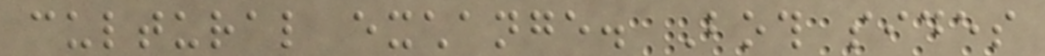cultural exchange. Both sides
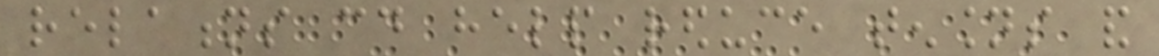relations could help reduce tensions and
